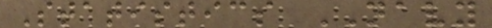Statistics NAVY
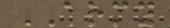ARMY
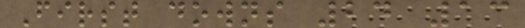First downs 24 13
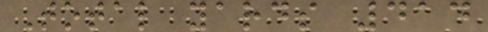Total yards 414
